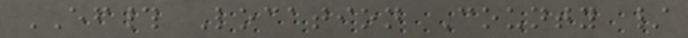EF# Location County /
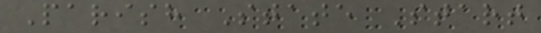Parish State Start
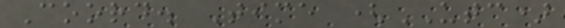Coord. Time (UTC)
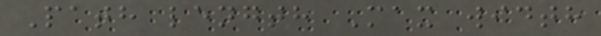Path length Max width
